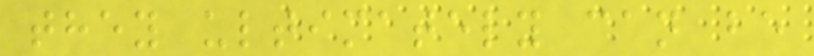they ultimately can be
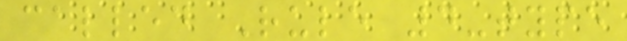called Rule 4-type
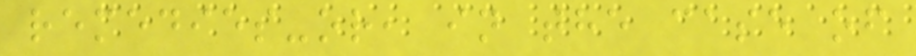remedies-or, in the case of
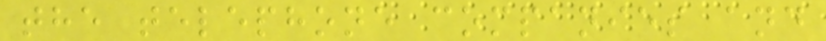the telephone companies and
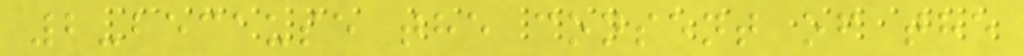2-because the consent of the
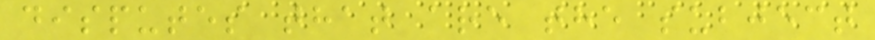disputes that are the subject
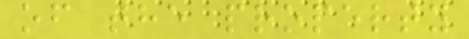of the property
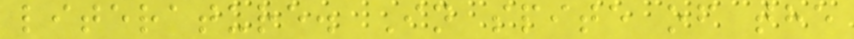literature. In spite of the
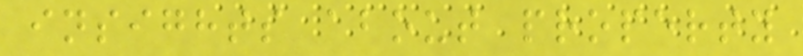insights about property
